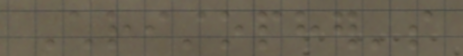Christopher's
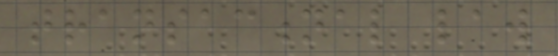transactional law
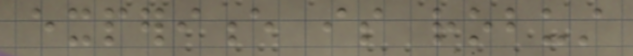experience is robust
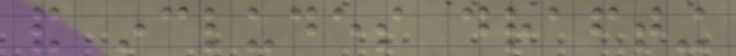and includes drafting
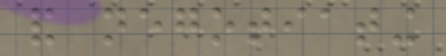and negotiating
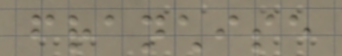franchise
